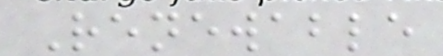Renewable
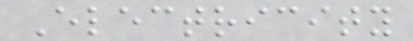Electricity
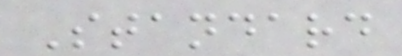Standard
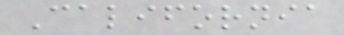California
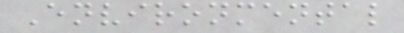Environmental
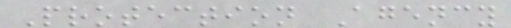Protection Agency
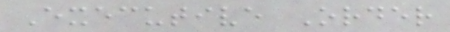Executive Order
